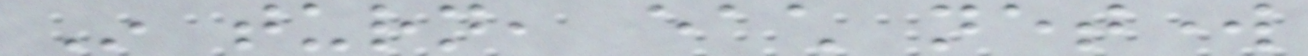In turn, each network
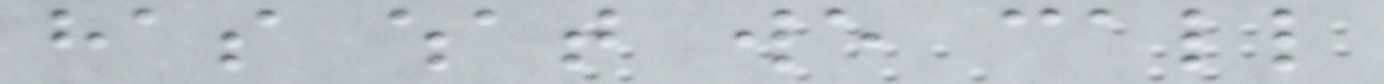has what we call
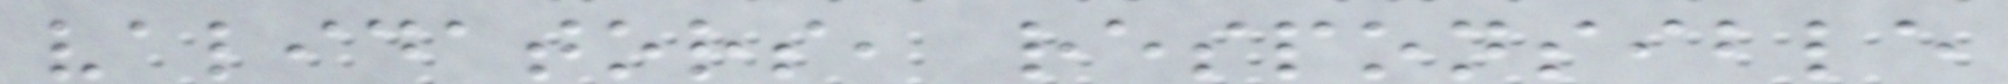validators, responsible
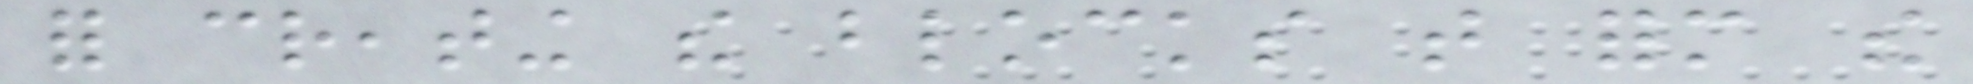for creating the blocks that form the
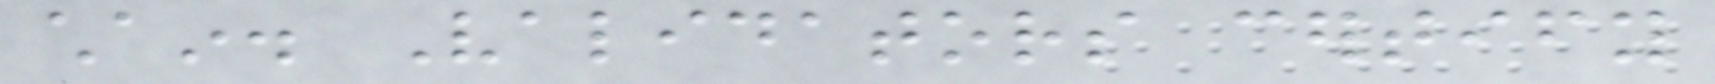chain. Validators certify
